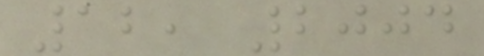12, 2004
